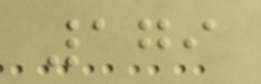179
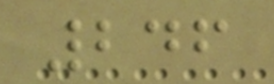246
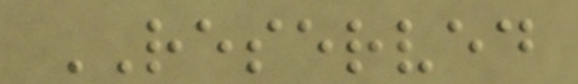RESERVED
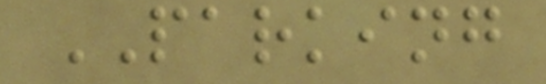PARKING
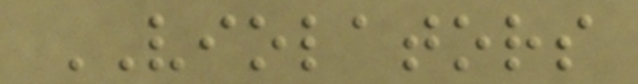VIOLATORS
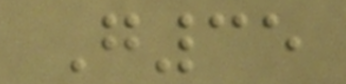G35
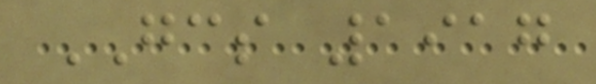GCS 1917
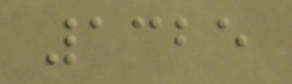1325
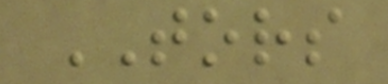TORS
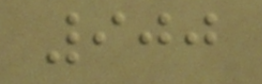900
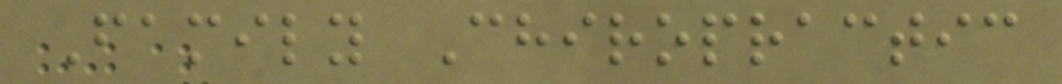Family Chiropractic
